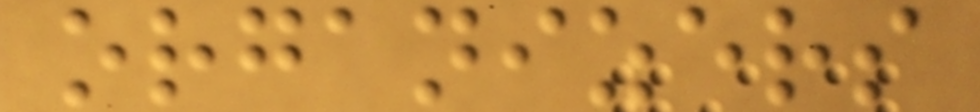organizers
